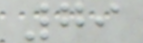79
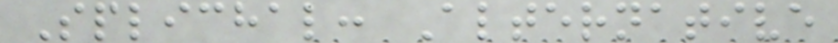Splichal: Alternative
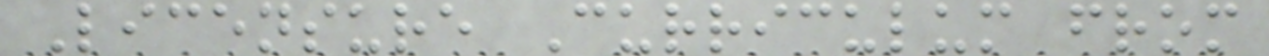Licensure Curriculum from
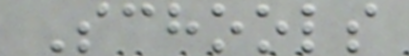Schools
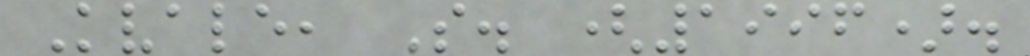Kvale, S. (1996).
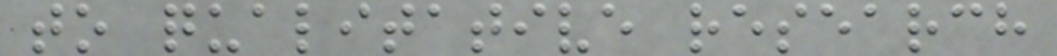to qualitative research
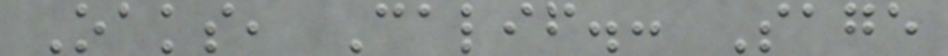Oaks, Calif.: Sage
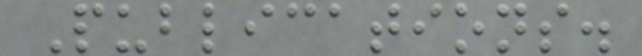Publications.
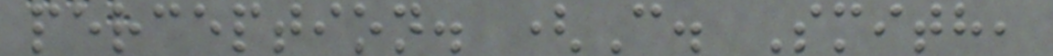perception. (C. Smith,
